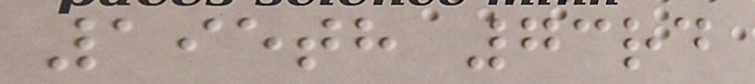195th 73rd
